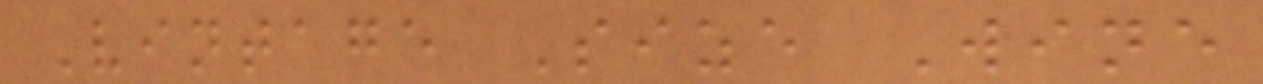Vintage Size Wine
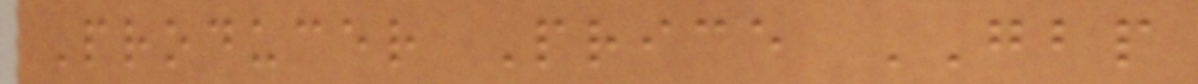Producer Price GBP
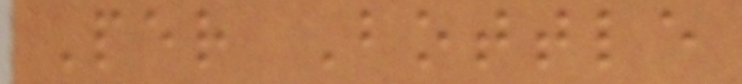Per Bottle
